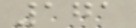171
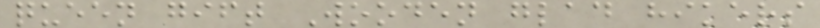queen gift Wooden glad hikers
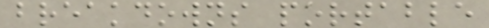breakdowns portable
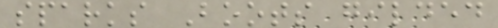sparks Boots gilded
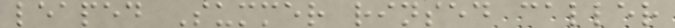leaped Summer rinsed caller
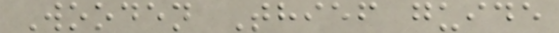Wooden Thief guide
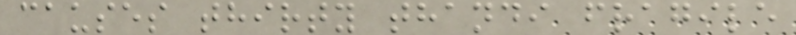causes thirty thandi fragile
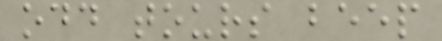odd tours beep
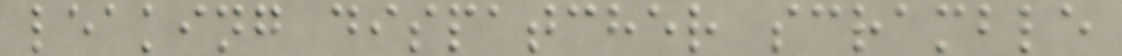leaking dispatcher scramble
